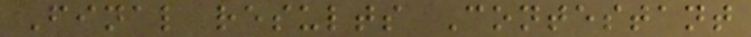Final results Contestant
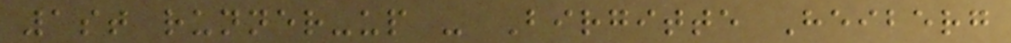1st runner-up - Birgitte Heiberg
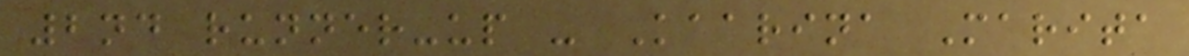2nd runner-up - Kaarina Marita
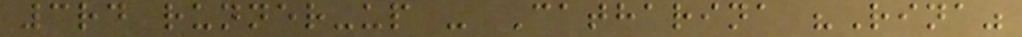3rd runner-up - Catharina "Rina"
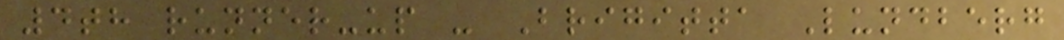4th runner-up - Brigitta Lundberg
